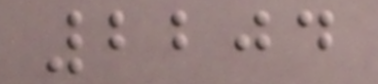2204
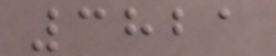3821
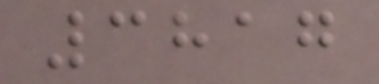3817
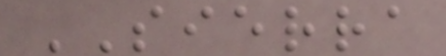SIERRA
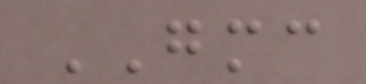GMC
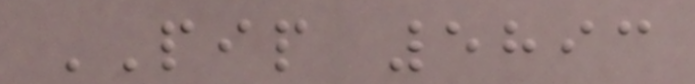PIP 5893
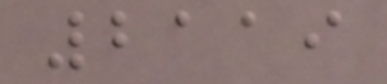2119
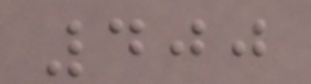400
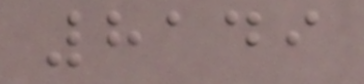8149
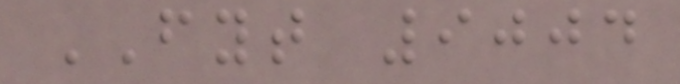FYT 9004
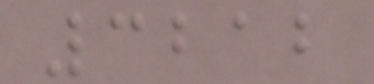3212
